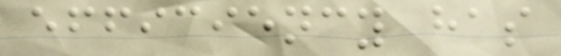efficiency has
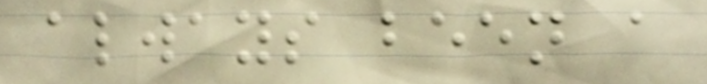always been a
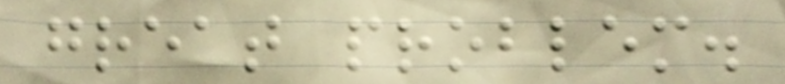great problem.
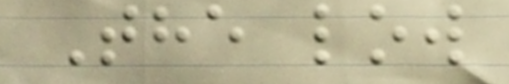The low
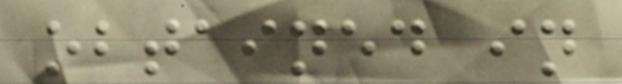obtained in
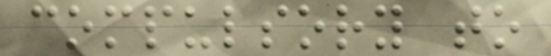compulsory to
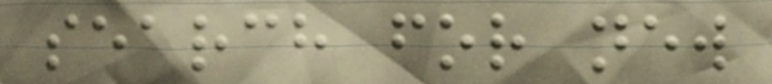search for new
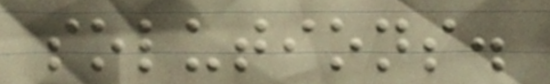solutions.
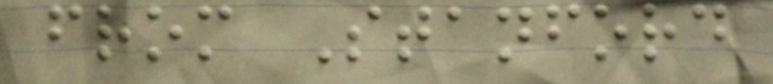from Stanford
